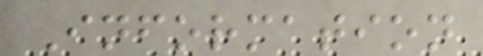Information
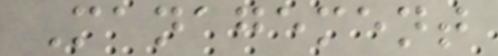Management
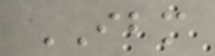IBM
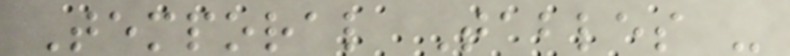Temporal Tables -
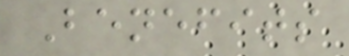Benefits
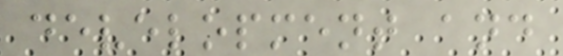development and
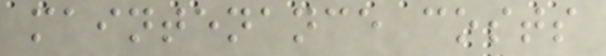maintenance costs
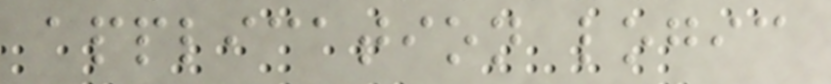application logic
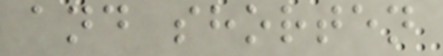and shorten
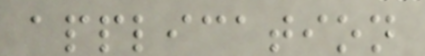application
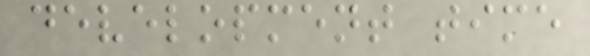development time
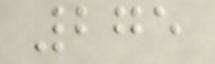275
